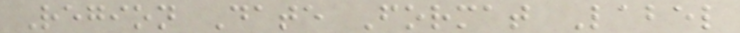Region Date Format Label
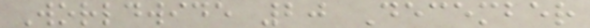Worldwide 20 December
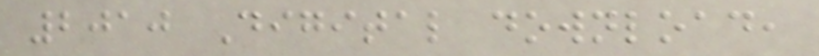2010 Digital download,
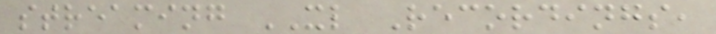streaming XL Recordings,
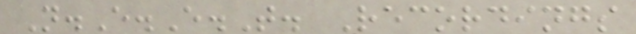N.E.E.T. Recordings
